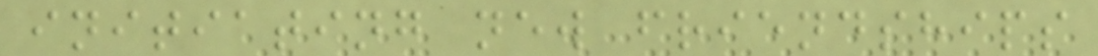initiating new friendships
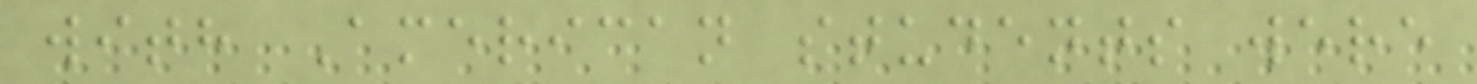with American students were
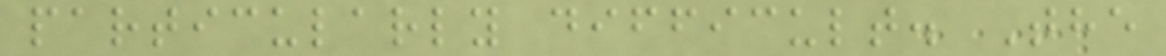particularly difficult. The
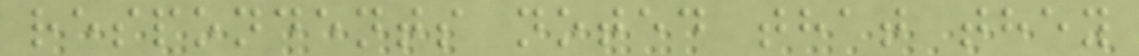respondents noted that they
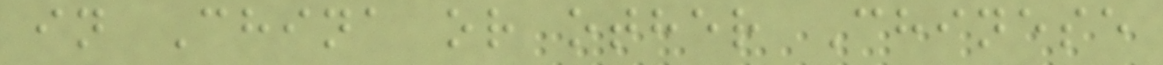in China or other Chinese
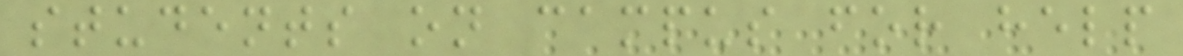students on campus for help
